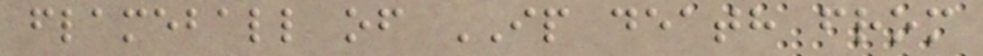flameball of IP death from
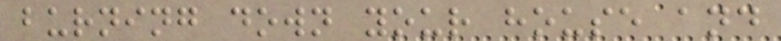burning down your house and
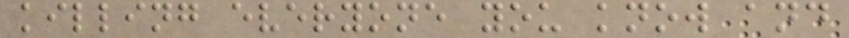killing everyone you know and
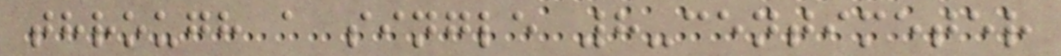through a single 8-centimeter
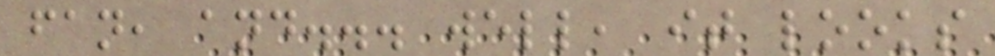fan, and... well, it looks
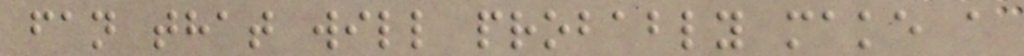fan that will probably make a
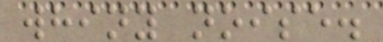whiny noise.
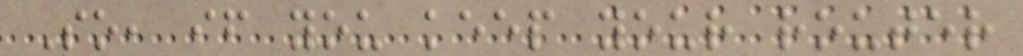So, if you keep your router
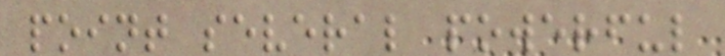point several powerful
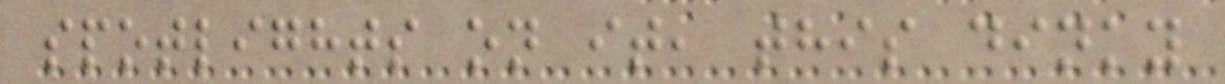spotlights on it, this dinky
